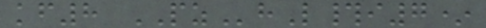kf8 PZhL#i7*
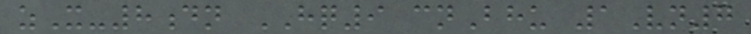zX-8dn HQ9 cnBhu 1Vn7
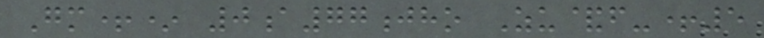Gm+* 0a77jho Zu&f-+5
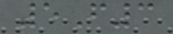5F3
